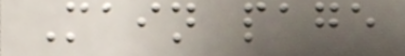Main page
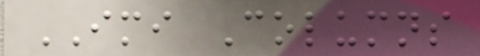IMI Columns
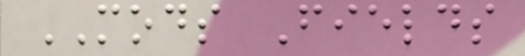MODS Fields
